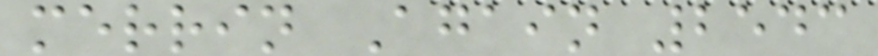merrin Again 2543
